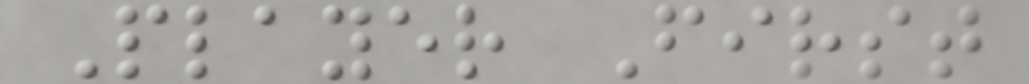Player First
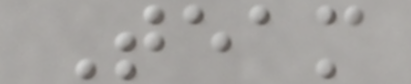Team
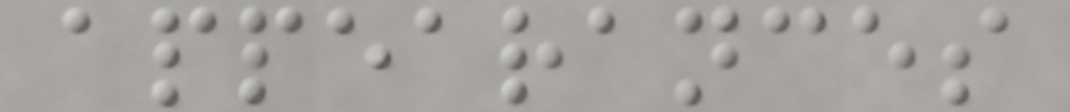appearances
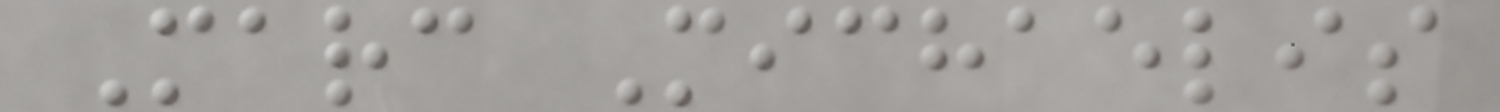Marc Michaelis
